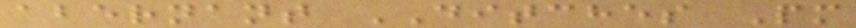abernant DITCHES Pm
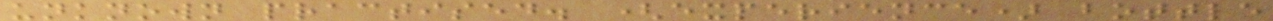unknown practised. (experience) bottle
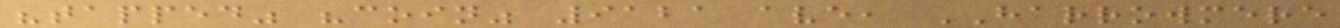"tapped" "coin" 9121 ave, HARROWMERE
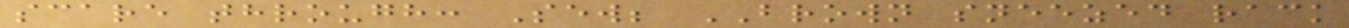scare through: Sew; BROWN sneezed rack
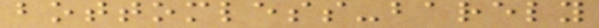bottomless-barely
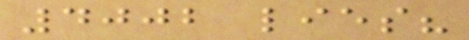4002 lies?
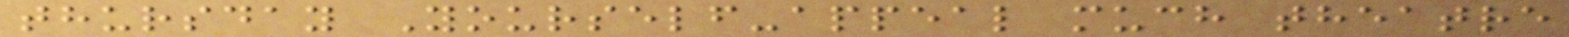thursday Yourself-appeal much theatre
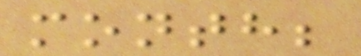month;
